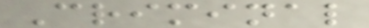Criminal
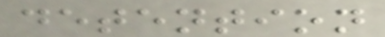detention
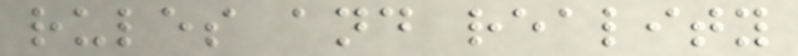rules and reality
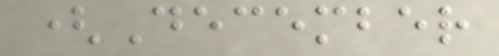(December
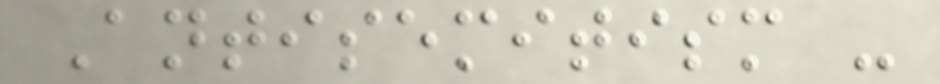Antisemitism -
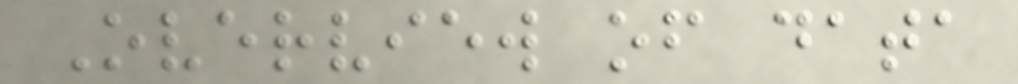Overview of data
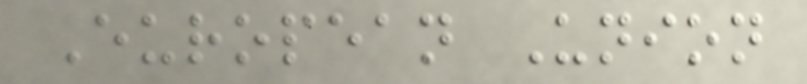European Union
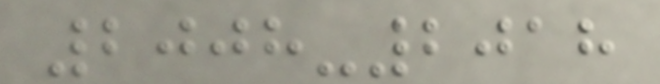2008-2018
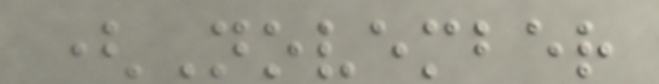(November
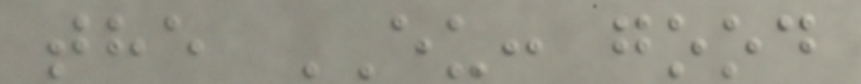the EU: good
